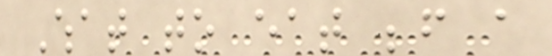What to eat before a
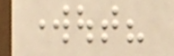workout?
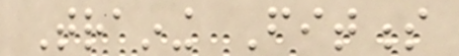Training Fitness
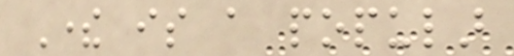There is a popular
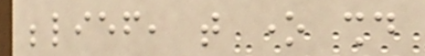belief, that one should
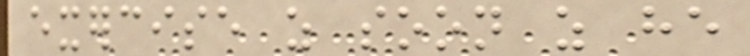exercise as soon as he
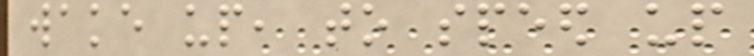wake up, to speed up
